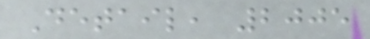Detail, 2005
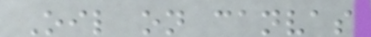Oil on canvas
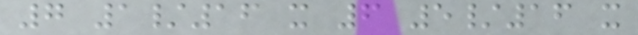7 1/16 x 6 5/16 x
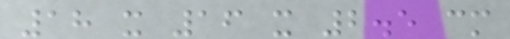18 x 16 x 2.5 cm
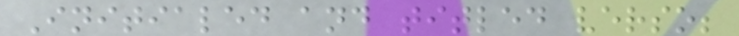Initialed and titled verso;
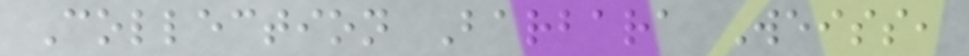Collection Barbara Weiss,
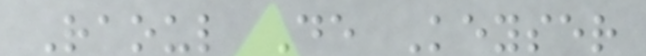Raoul De Keyser
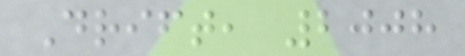Drift, 2008
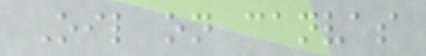Oil on canvas
